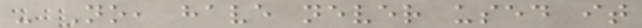- No, have never used it
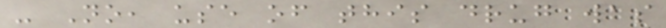- No, use of this drug was
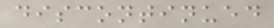discontinued
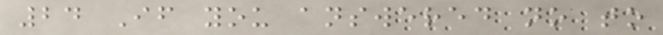24 If you answered no to
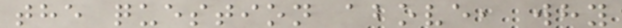the question above, why
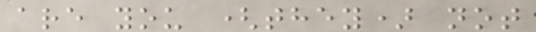are you (they) not
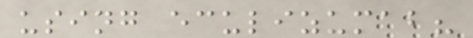using eculizumab?
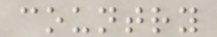country
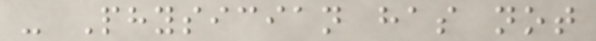- Physician has not
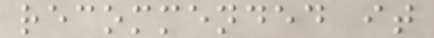recommended it
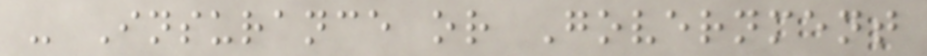- Insurance or Government
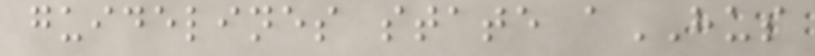guidelines state aHUS
